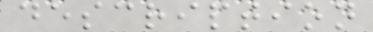description
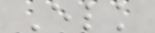Elk
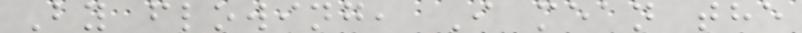By flowing, I mean the
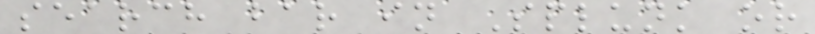search bar in Splunk or
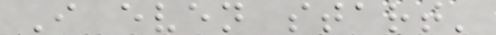I even start'
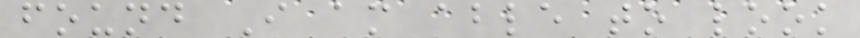found I am able to look
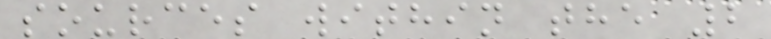sources within the 2
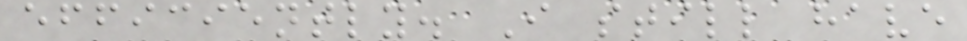efficiently. I still have
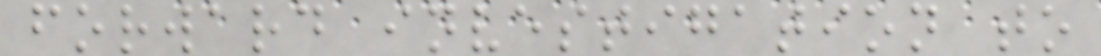forward investigation to
